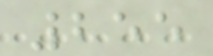255
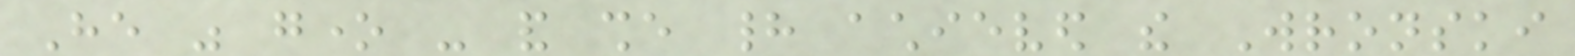He was gone - and she had achieved the Wronski
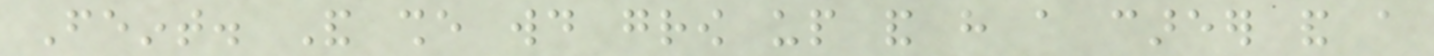Feint. And she would grow up and have a career and a
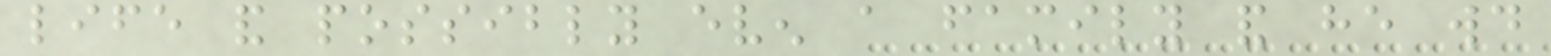life and possibly even a family and he would
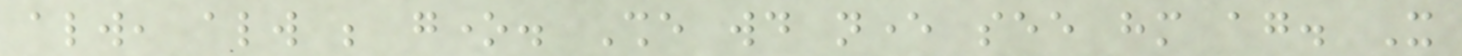always, always be gone. She would never see him again. It
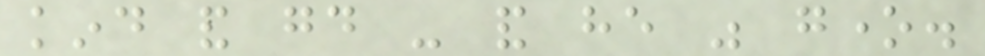kind and good - and he was gone.
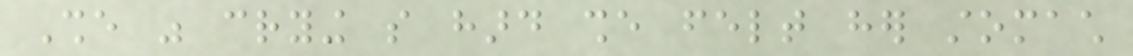She was crying so hard she felt her stomach
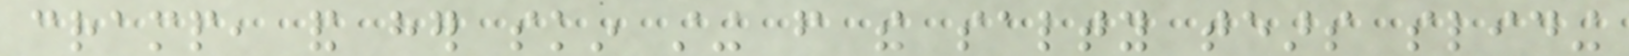cramp, and her skin sting from the salty tears sliding
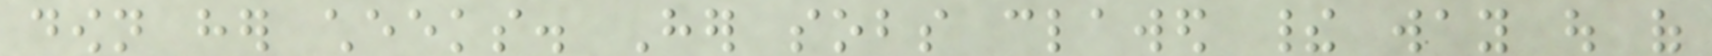down her cheeks. Her sobs clawed their way out of
